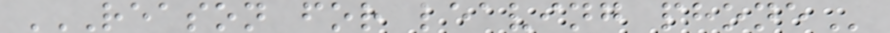REASON FOR LEAVING PHONE
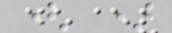( )
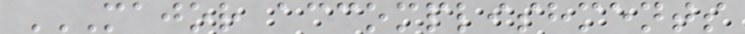MAJOR ACCOMPLISHMENTS
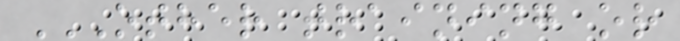OTHER TRAINING OR
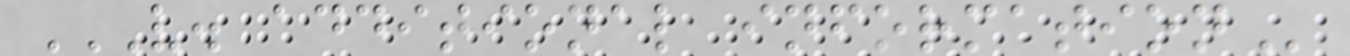V. ADDITIONAL INFORMATION
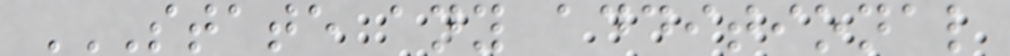STATE ANY ADDITIONAL
